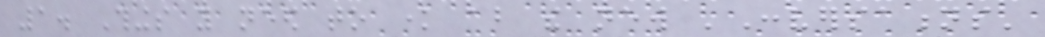1. Things you need to know about the new 'Conversations'
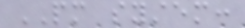PM system:
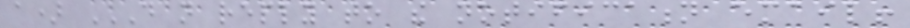a) DO NOT REPLY TO THE NOTIFICATION EMAIL!
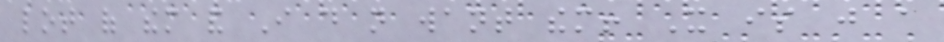lot of them and I do not want them! It is just a
